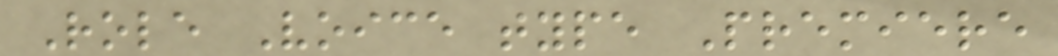Role Voice type Premiere
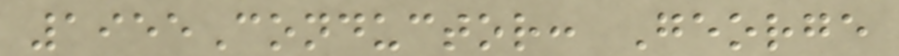1955Conductor: George
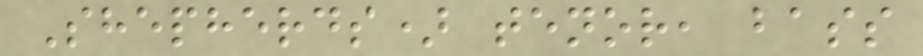Shepherds) tenor, bass
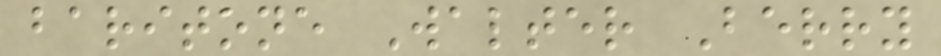baritone Walter Berry
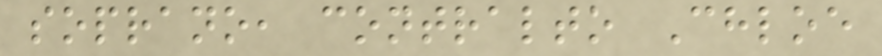soprano, contralto Chloe
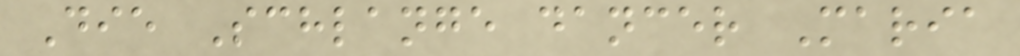Die Schlange dancer Maria
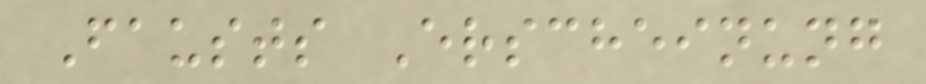Fausts Erscheinung
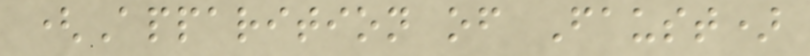(Apparition of Faust)
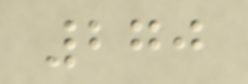270
